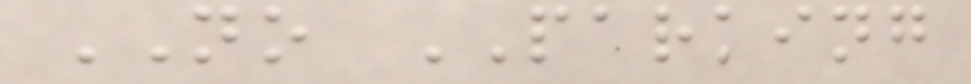NO PARKING
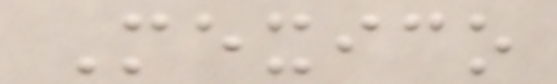Mexico
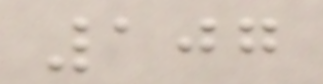107
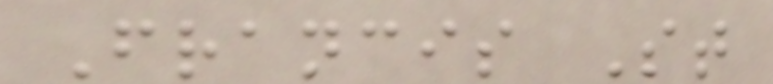Francis St
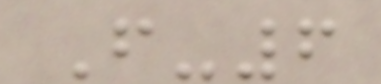F-6
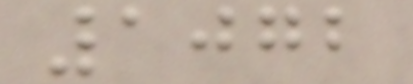1072
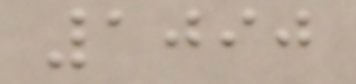1090
